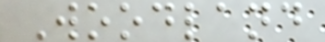Woodland
